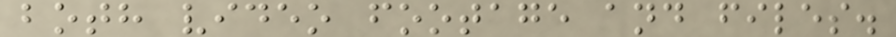both video footage and files.
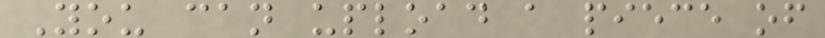You can upload a piece of
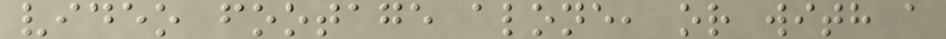video footage alone, or with a
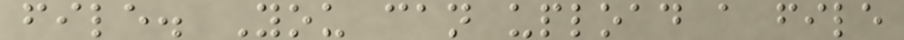file. You can upload a file
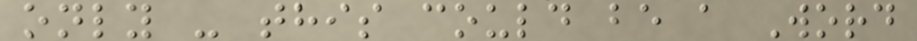only - this could be a Word
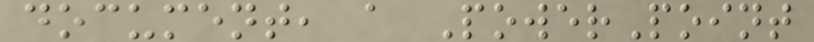document, a PowerPoint
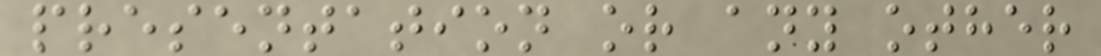presentation or any other
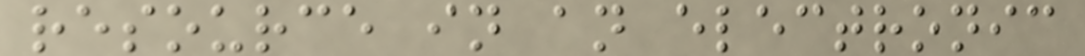resource in an electronic
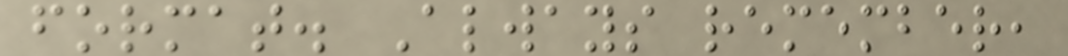format. Always remember,
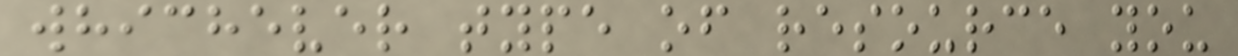whichever type of resource you
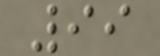99
